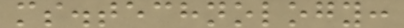ms.technology:
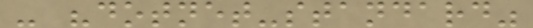- "dotnet-standard"
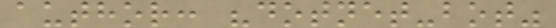author: "dotnet-bot"
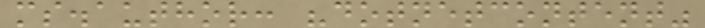ms.author: "dotnetcontent"
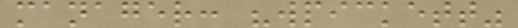manager: "wpickett"
